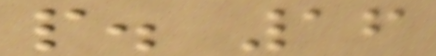p. 16
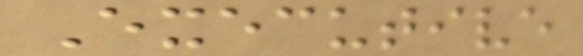Executive
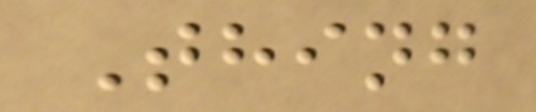Thing
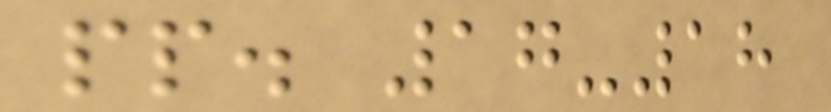pp. 17-18
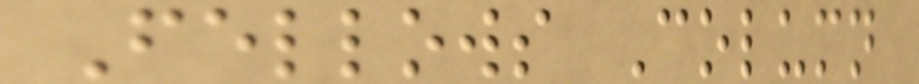Fellows Column
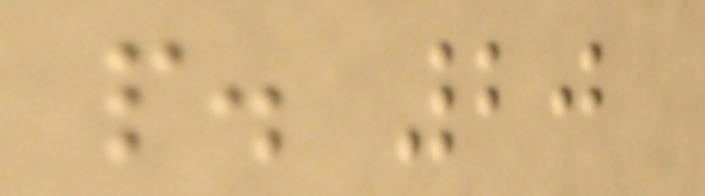p. 20
